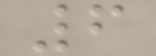6
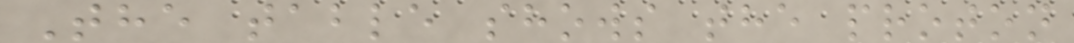The table shows the proton
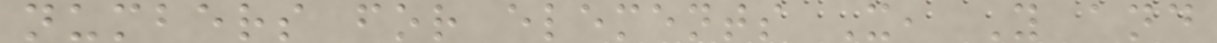numbers for elements X, Y and
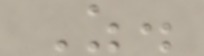Z.
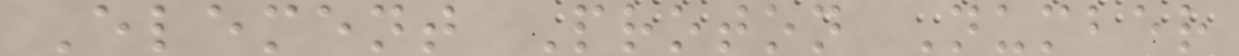Element Proton Number
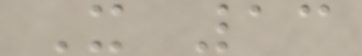X 13
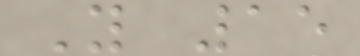Y 15
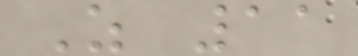Z 11
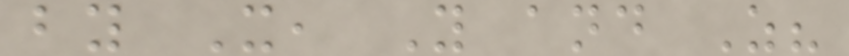by X, Y and Z?
